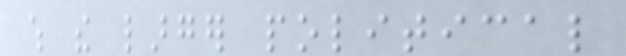which the larger political
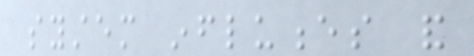system influences and
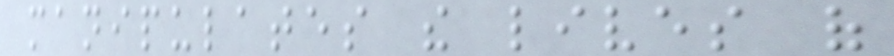manipulates the lives of
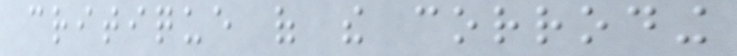critique of the corroding
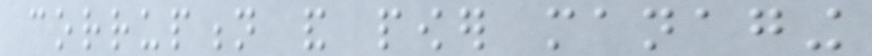corruption and power managing
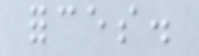forces.
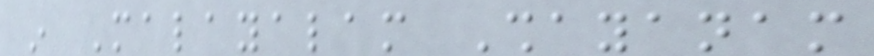in Malayalam Shayanam
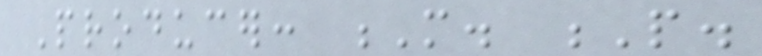Producer: M. P.
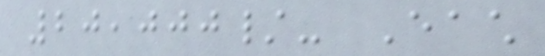20,000/- Each
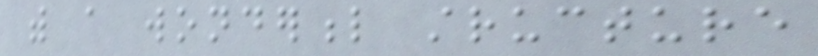with a wonderful structure
